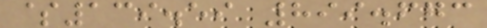$139.59 899.673
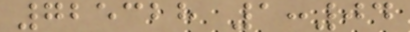725328 1:04
